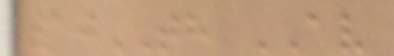10TH AV
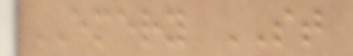EMERY ST
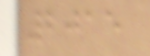2015
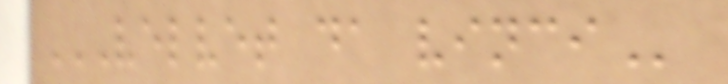VELVET DA VINCI
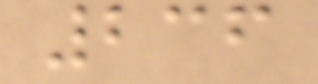236
